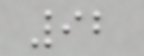92
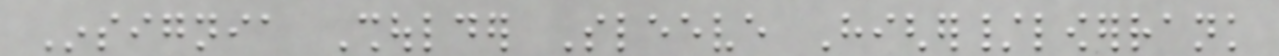Insignia Shoulder Sleeve Higher/lowerrank
